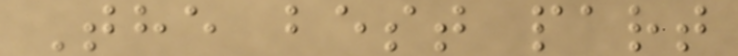The best part
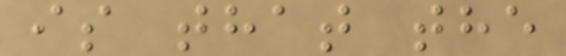is that the
